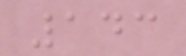143
